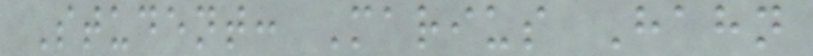Student: Marius Hahn
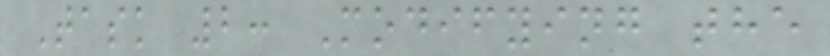Task 2: Modifying the
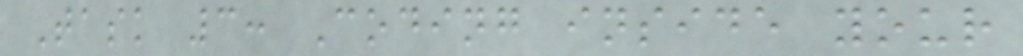Task 3: Coding inside your
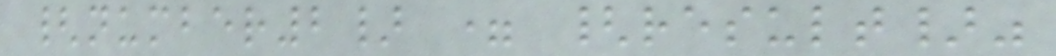{number2} = {result}"
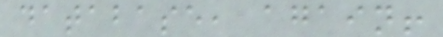database, again!
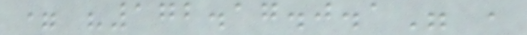= "172.17.0.1" ,
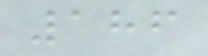186
